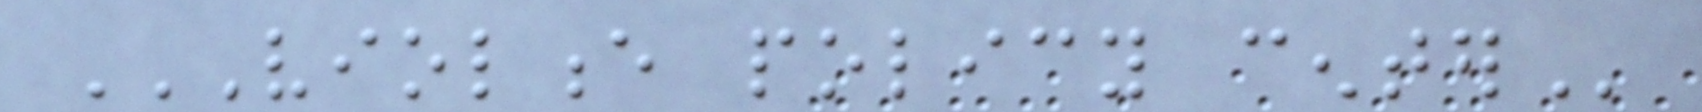VIOLENCE POLICY CENTER
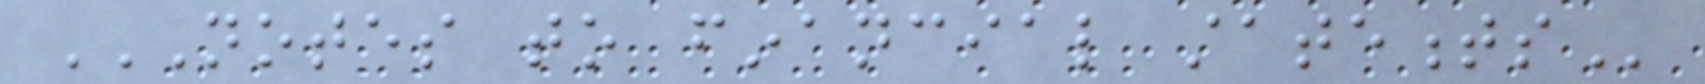NOTES TO FINANCIAL STATEMENTS
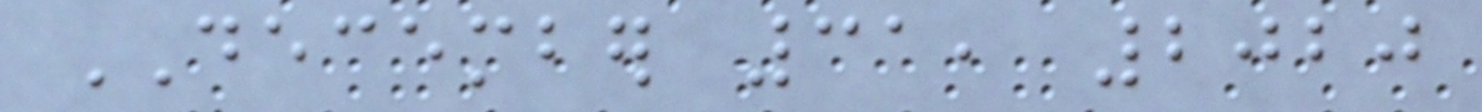DECEMBER 31, 2020
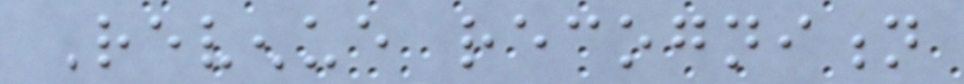Revenue recognition
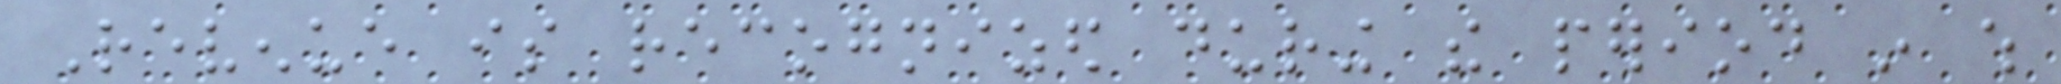Revenue is recognized during the period in which
